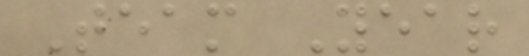Team Year
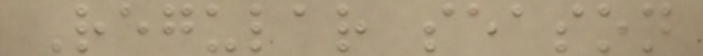Regular season
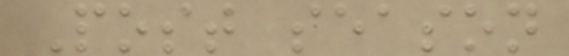Post season
